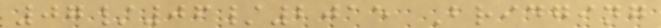07/06/2015 Bridging
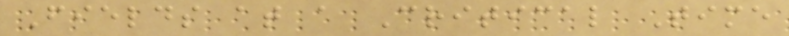Fields at a Critical Time
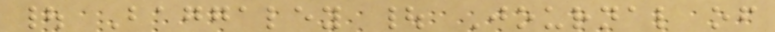| Baggaley | Journal of
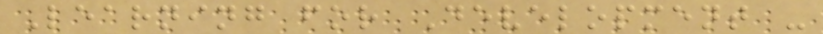Learning for Development -
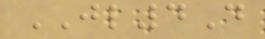JL4D
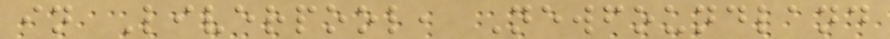in Liverpool, Newfoundland
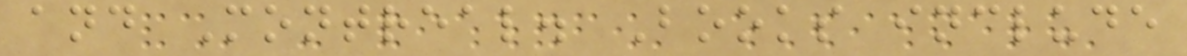and Montreal. Books include
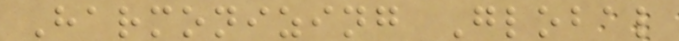Harmonizing Global
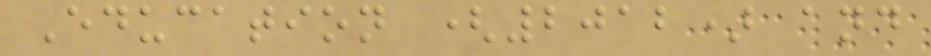Education (2012) and
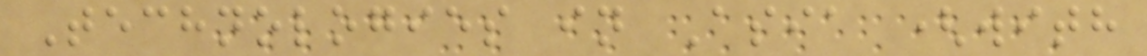Technologies in Asia (with
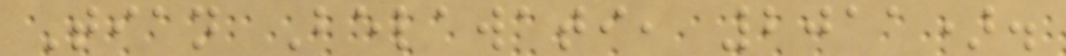Tian Belawati, 2011).
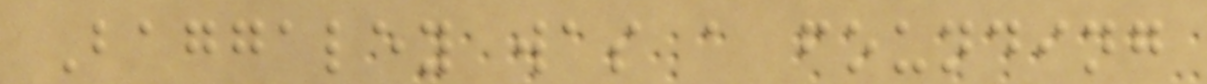Baggaley was a founding
